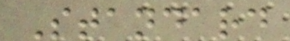Standard
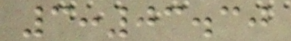3:03.30
